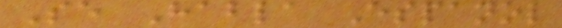Se Habla Espanol
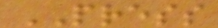PRESS
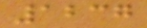1237
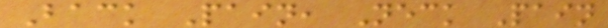Back Pain, Neck Pain
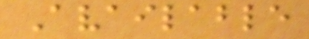Available
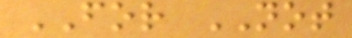FOR NOT
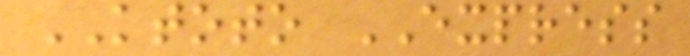KTOTO EXPRESS
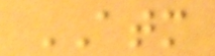ATM
